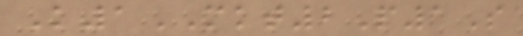K1MKT2P1S
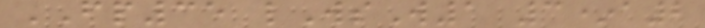FP35 lWsW1 3*a2
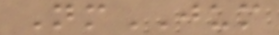NmJUM
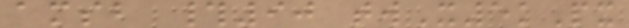amsb #90 twX5kPx
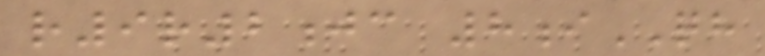r9r2jc 8iQH
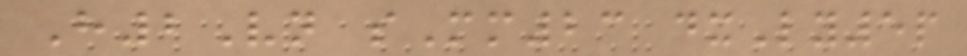H2Vn sMm23 dxLy5p
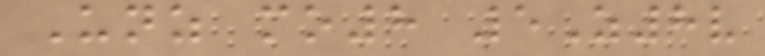Unz mo8 5Z8v
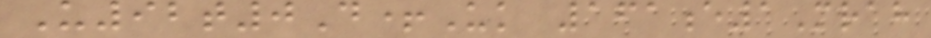U92t0D+Uk 161e1Mrah
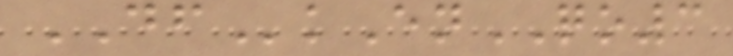DFkEnQO3
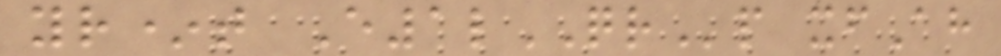yr*t E1lQRp xfAh
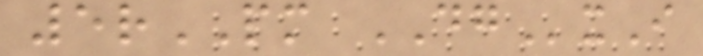5rPM DGxI
